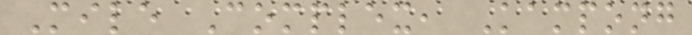Mile Complex, Kampong
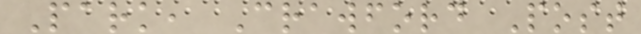Park, Crawford Post
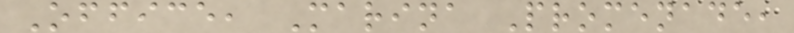Office, Marina Promenade,
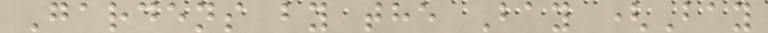Gardens by the Bay (Bay
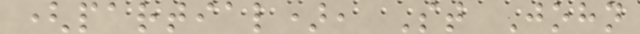(partial), St John
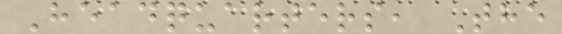Headquarters, The
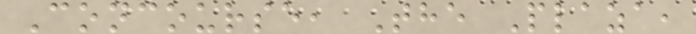Concourse, The Plaza,
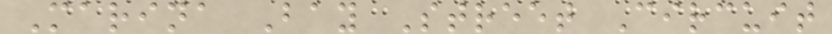Marina Bay Street Circuit
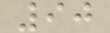90
